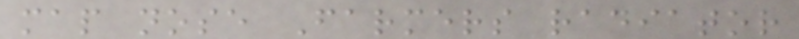map nose Farmers radiator
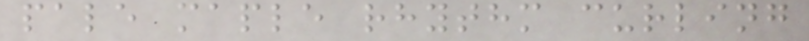pale maple rhythm curling
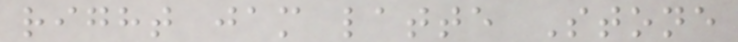right jam latte Stone
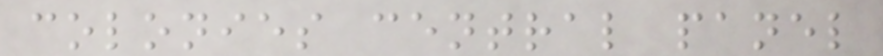colonies central panel
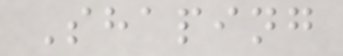Shaping
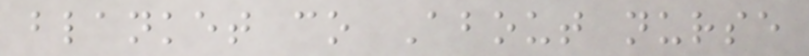blanket co About nurse
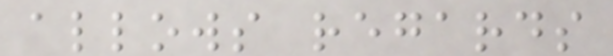allows regards
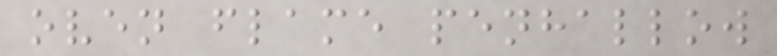oven flame penhallow
